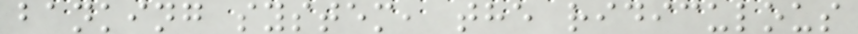banking system, the ridiculous
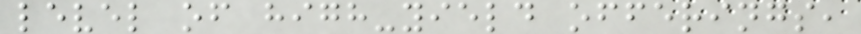level of high-yield offerings,
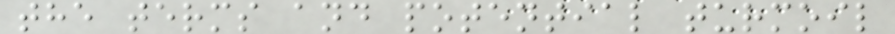the terms and potential turmoil
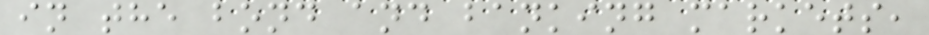in the bond and banking markets,
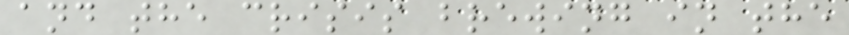and the crisis brewing in the
